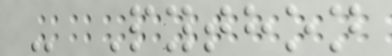- Python
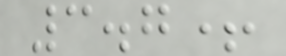3.7+
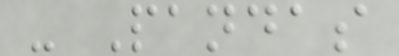- Pandas
